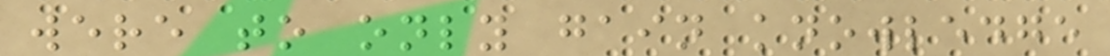were to only gain knowledge
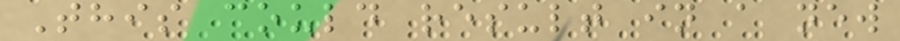This could result in a new
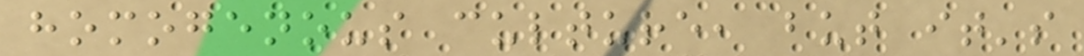homogenous culture, but it's
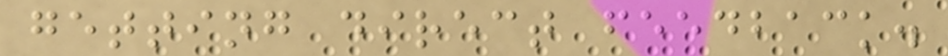getting direct feedback.
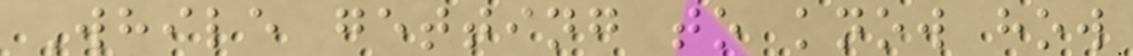While getting to know how
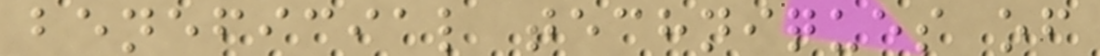beneficial techniques of
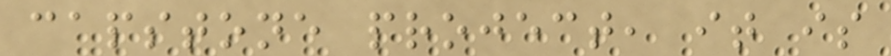capstone project, it is
